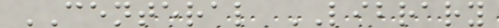CENTERAL LIBRARY
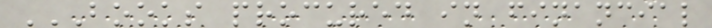BOOKS PROCURED IN FINANCIAL
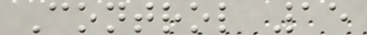Control 15
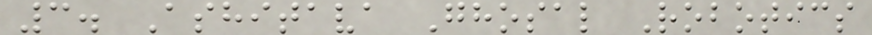3. Ashitava Ghosal Robotics
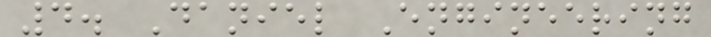4. Daniel Engineering
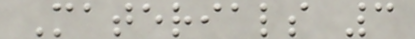Materials 3
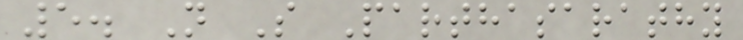5. N S Parthasarathy
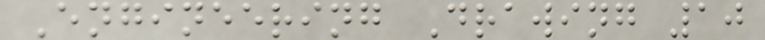Engineering Drawing 10
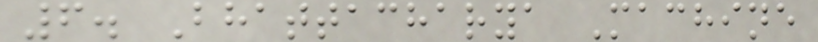6. Bhattacharya Machine
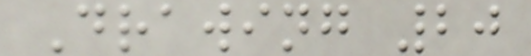Drawing 20
